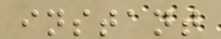instant
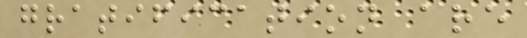gratification are
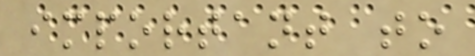important to
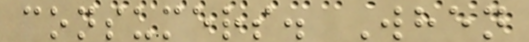consumers. When
